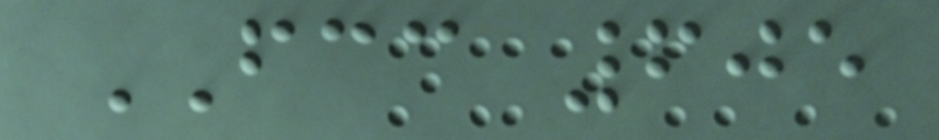FCC 605
